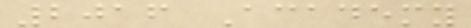2016 Academy
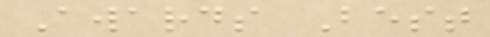Awards Best
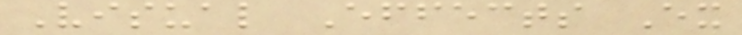Visual Effects Ex
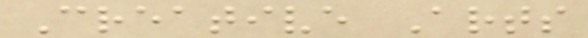Creative Arts
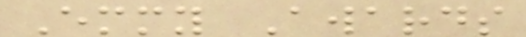Emmy Awards
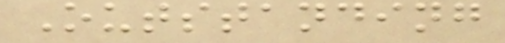Outstanding
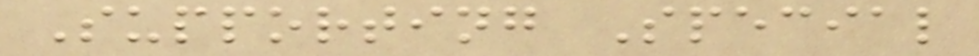Supporting Special
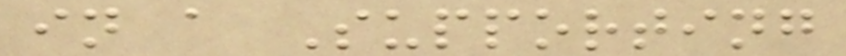in a Supporting
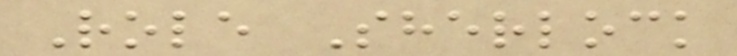Role Sherlock
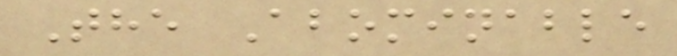The Abominable
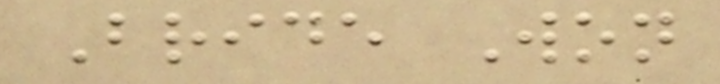Bride Won
